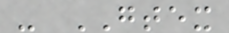- GTEX
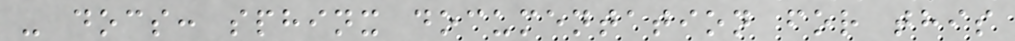- docs: sphinx documentation for this
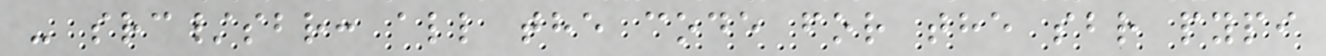- src/sbr: all the code for the sbr pypi
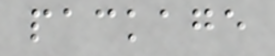package
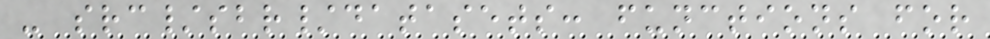- src/sbr/datasets: functions for
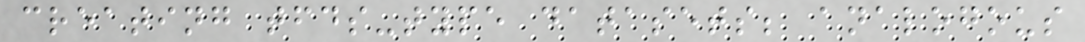creating tfds-type datasets; analogous
